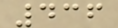436
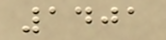1401
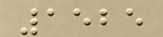1525
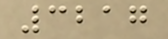3217
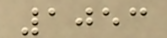1053
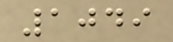1049
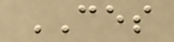CES
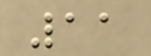11
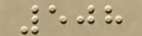508
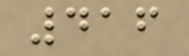416
